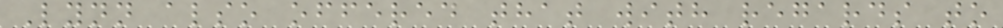Lynn also offered that with regards to
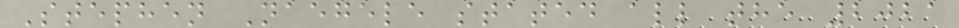Stephen Naegele stated all the 2021
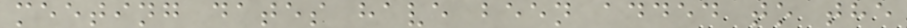meeting dates have been added to the
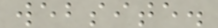website.
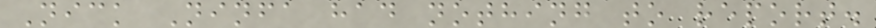Nick Ninfa had nothing to report.
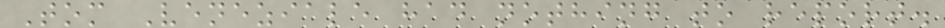Tom Veneziale had nothing to report.
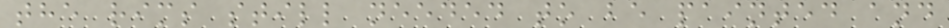the rims still needed to be painted and
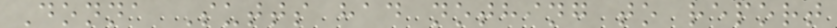Donna Sutts had nothing to report
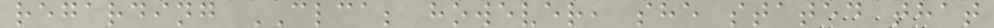regarding CLCA; however, she stated that
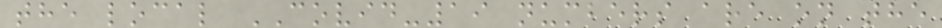the local COVID-19 numbers are on the
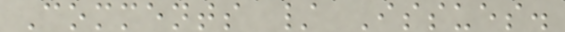Comments / Issues.
